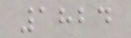1824
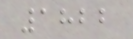1822
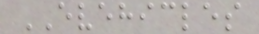EVEHICLES
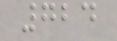724
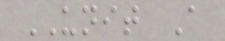UNIT A
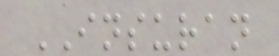INSURAN
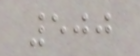500
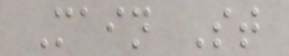Main St
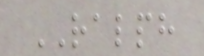RALPH
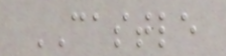CASTLE
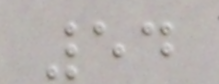54
